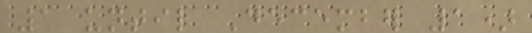1 until December 1)
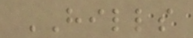HILLS
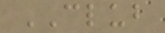CLUB
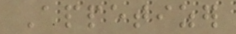Appetizer
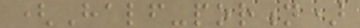(Half-portion)
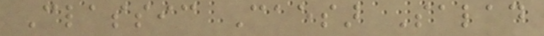Classic Caesar Salad
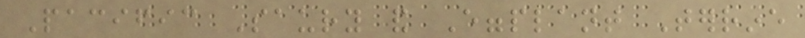Pacific Saury and Eggplant Terrine
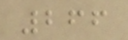266
